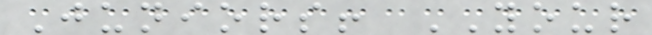Juniors! YOUR
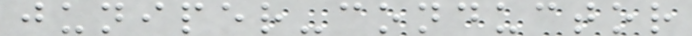juniper-conductor
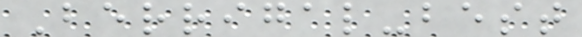Berrigal-best
